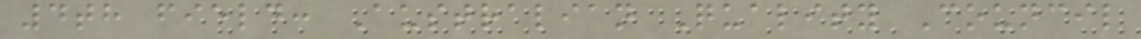4th field: Australian Quality Council
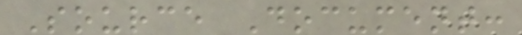Source Document:
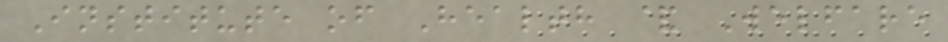Institute of Health & Welfare
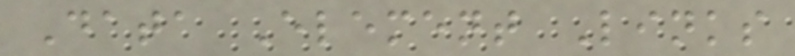Data Element Links
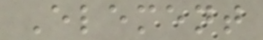Element
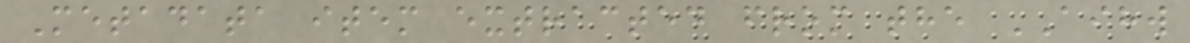Metadata item extracted from the AIHW
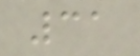31
